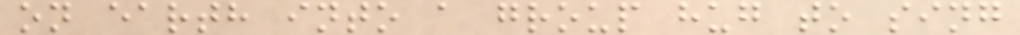on earth into a group hug to sing
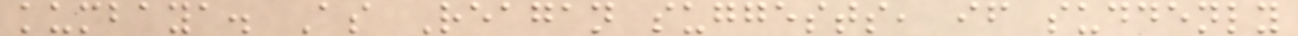kumbaya. As Reagan suggests, if suddenly
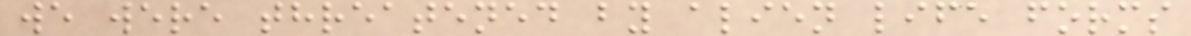we were threatened by alien life forms
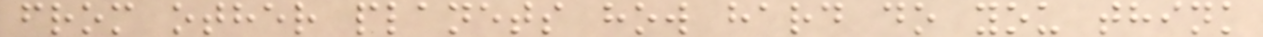from other planets how hard do you think
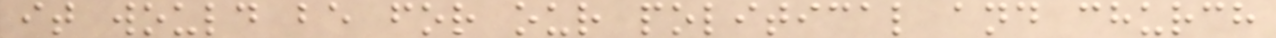it would be for our political and church
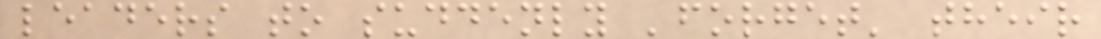leaders to suddenly 'forget' their
